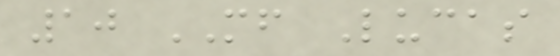10 MF Lucas
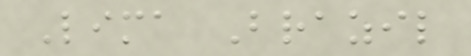Lima Brazil
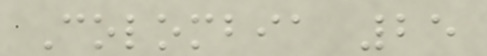Colombia 25
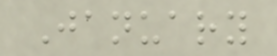January
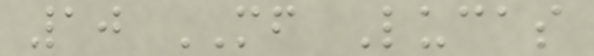10 MF Lucas
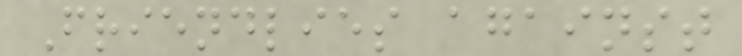Friendlies against
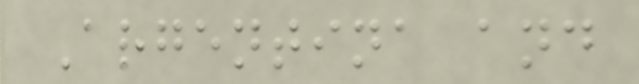Argentina and
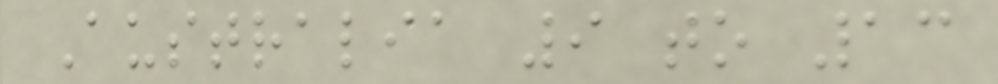Australia 9 to 13
